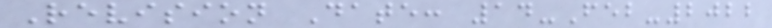Revision Date: 14-Feb-2022
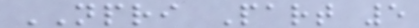NPRI Part 5
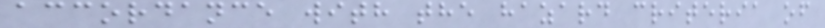accordance with the hazard criteria of
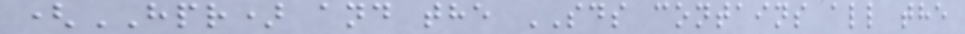(HPR) and the SDS contains all the
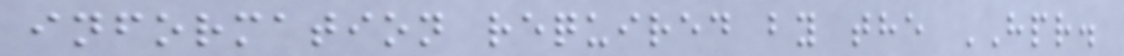information required by the HPR.
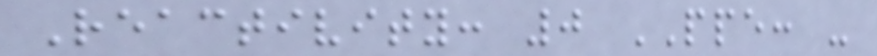Reactivity: 0 PPE: -
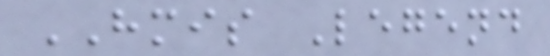HMIS Legend
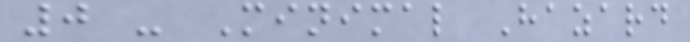0 - Minimal Hazard
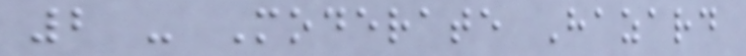2 - Moderate Hazard
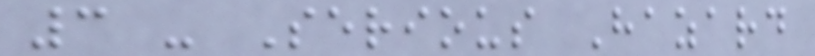3 - Serious Hazard
